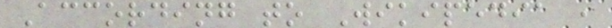According to Wikipedia ,
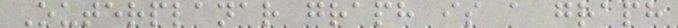Outerplanar graph is a graph
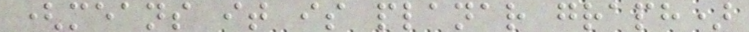(means it is planar graph)
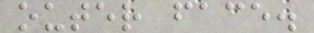outer face.
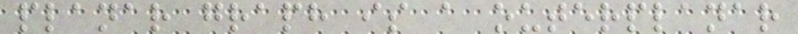planar graph is a outerplanar
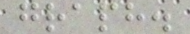graph.
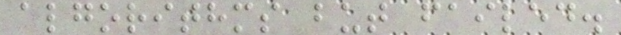algorithms but failed.
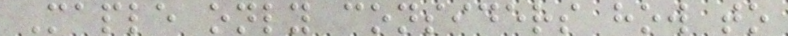Maple only considers how to
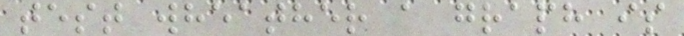test wheather a graph is
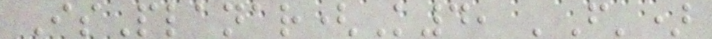IsPlanar(K4, 'F')
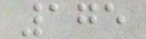175
